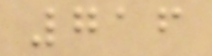716
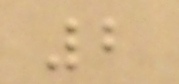2
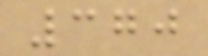370
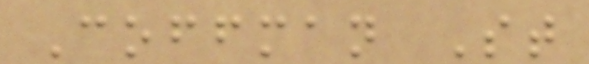Coffman St
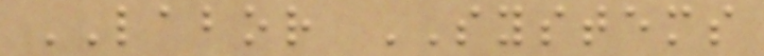LABOR SYSTEMS
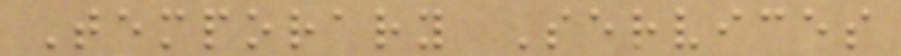Temporary Services
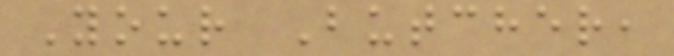Your Butcher,
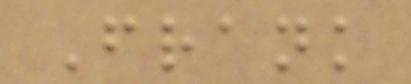Frank
